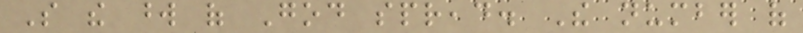So the word of God spread. The number of
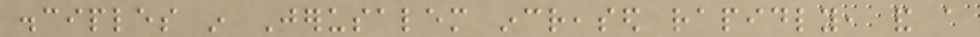disciples in Jerusalem increased rapidly, and a
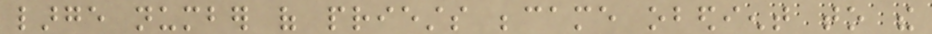large number of priests became obedient to the
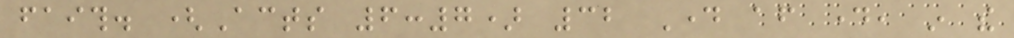faith. (Acts 6:7) 32 Day after day, in the
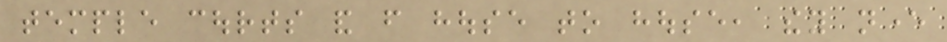temple courts and from house to house, they never
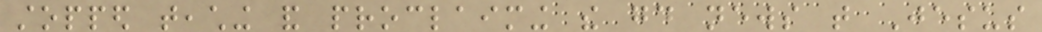stopped teaching and proclaiming the good news that Jesus
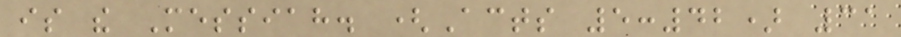is the Messiah. (Acts 5:42) 31
